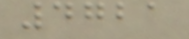4721
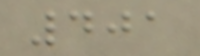401
